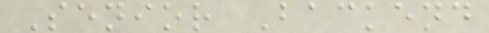Senior Backend
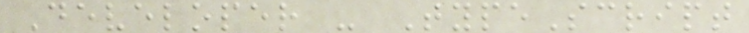Developer - TypeScript
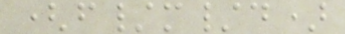(f/m/d)
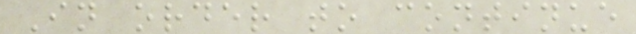In order to continue
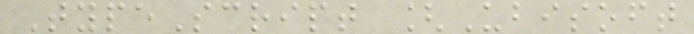TypeScript [Ubisoft
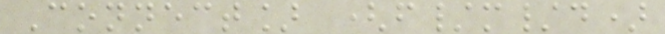Connect] (f/m/d)
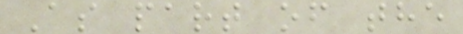As part of the
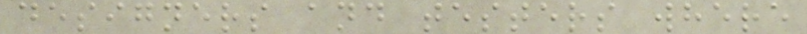designers and testers where
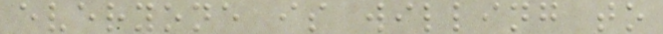everyone is willing to
